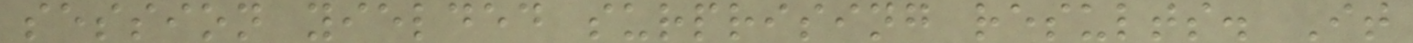session yielded surprising results. It
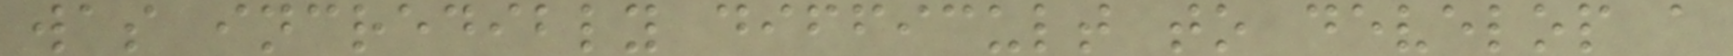was incredibly difficult to develop a
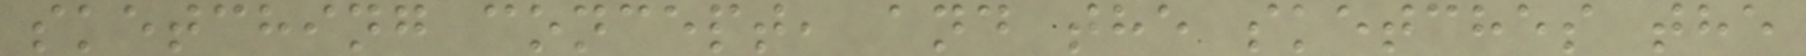sketching concept, and the sketches the
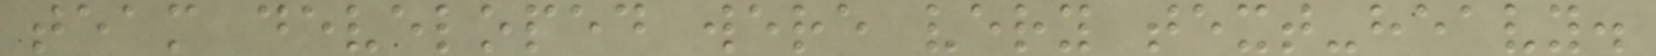team developed were very text-heavy.
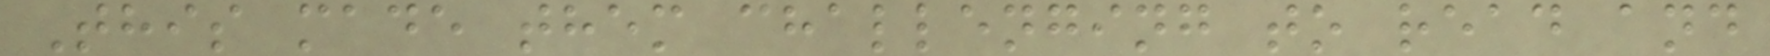This made them challenging to read and
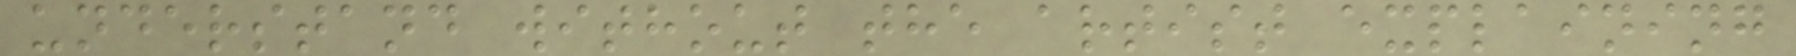understand without the artist explaining
